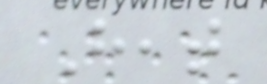Heat
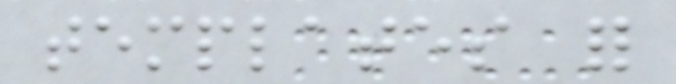templates for
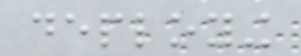deploying
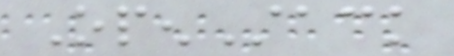OpenStack
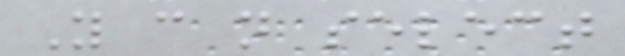You can not select
